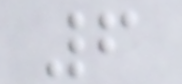6
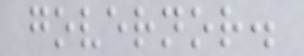governor.
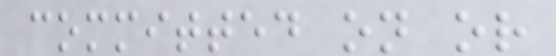committed on or
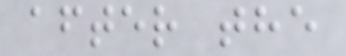after the
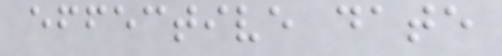effective date
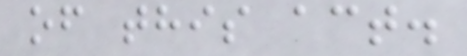of this act.
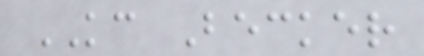KC Becker
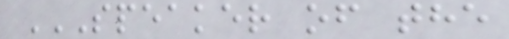SPEAKER OF THE
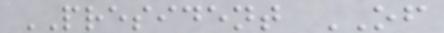PRESIDENT OF
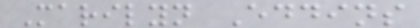Marilyn Eddins
